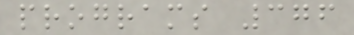programs 376
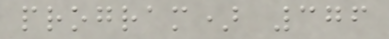program) 376
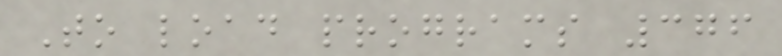To load programs 376
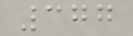377
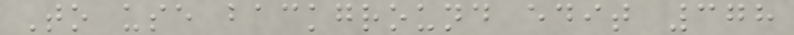To use background edit 378
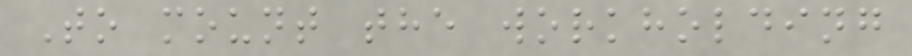To mount the workholding
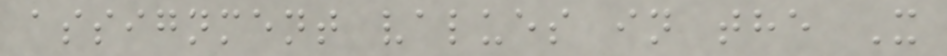assignment values in the X
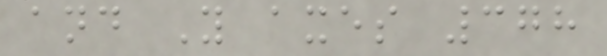and Y axes 378
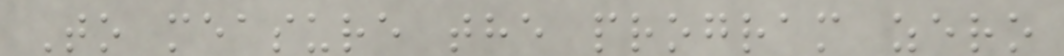To measure the program zero
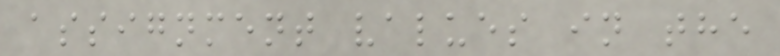assignment values in the
